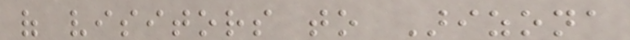of visitors to Arizona
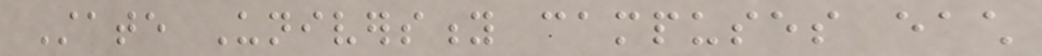State University campuses each
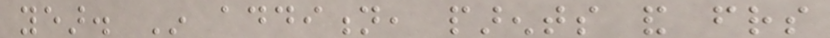year. In addition, parents and friends
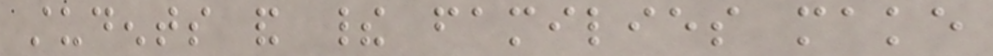students and their families make
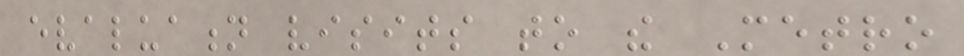evaluation visits to the Metro
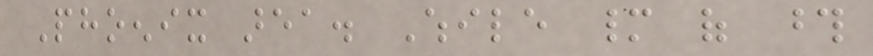Phoenix area. While many of those
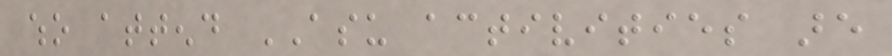who attend ASU activities are
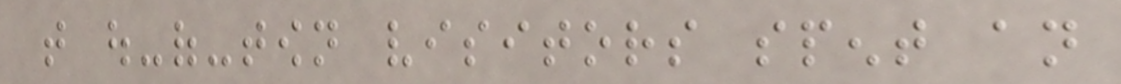that out-of-town visitors spent an
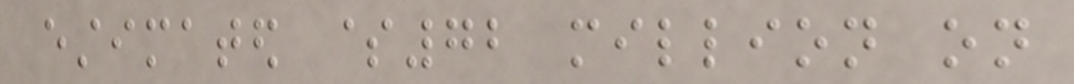estimated $72 million on
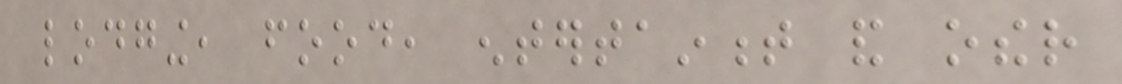lodging, food, entertainment and other
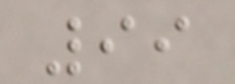99
